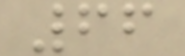66
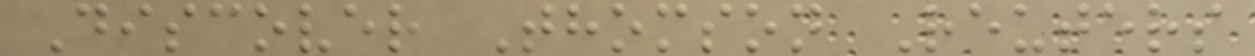Discover Thomson Reuters
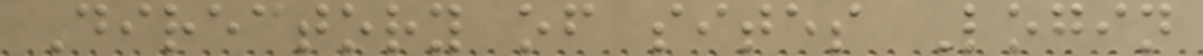Directory of sites Login
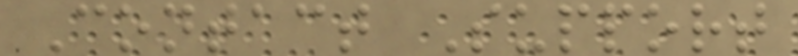Contact Support
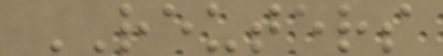REUTERS
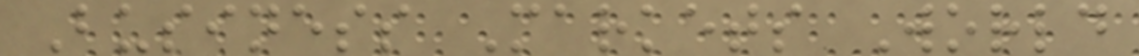Business Markets World
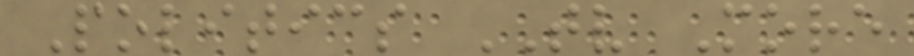Politics TV More
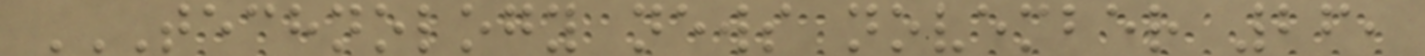TECHNOLOGY NEWS NOVEMBER 26,
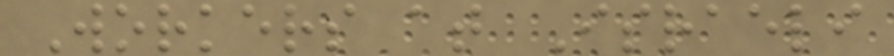Workers at Israeli
